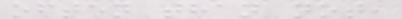often than not,
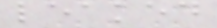leaked
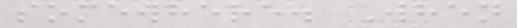somewhere. When
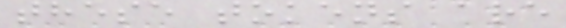these tokens are
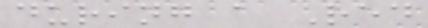during a Red
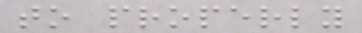to properly
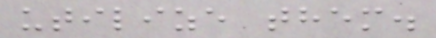utilize them.
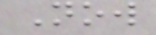Now
